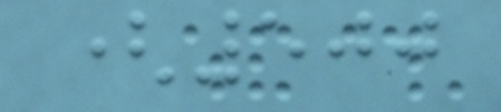(500
